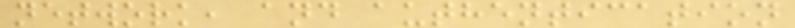network, and authentication
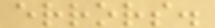errors.
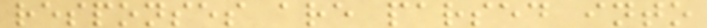responses are parsed into
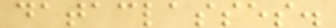dataclasses.
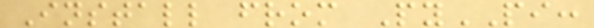Install from PyPI:
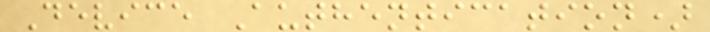Device Authentication)
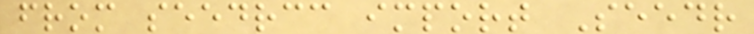from seedrcc import Seedr
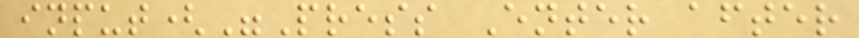input("Press Enter after
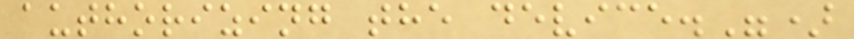authorizing the device.")
